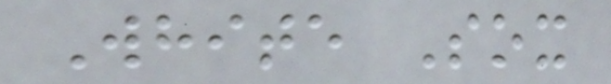White Sox
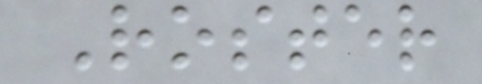Roster
